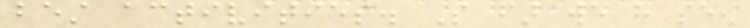best activities. So far we have seen
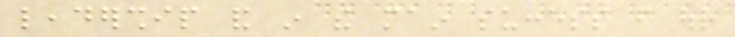leadership and in the main success from our
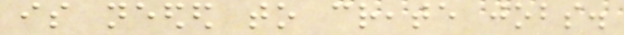is needed to create jobs.
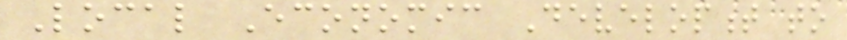Local Economic Development to
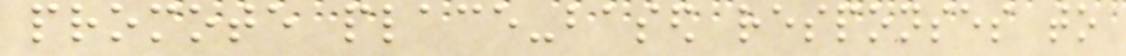promote place-based responses to
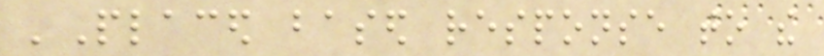'Placed based response to the
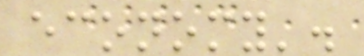economy'.
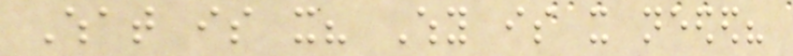What is it? Why is it needed?
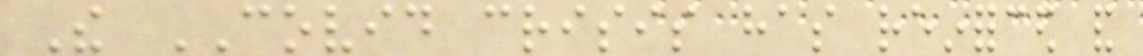The COVID crisis has reinforced and
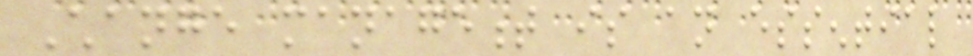Change management is an essential
